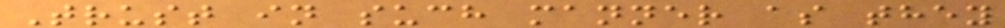Trust in such manner as they
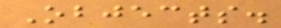Objects.
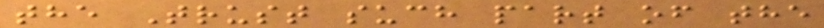the Trust such part of the
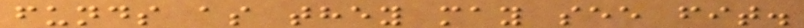funds as they may see fit.
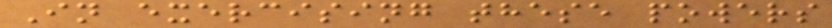In exercising these powers
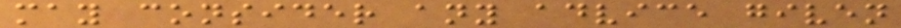may consider any advice given
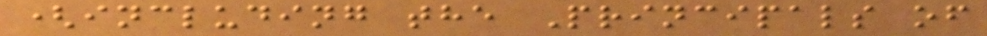(including the Principals of
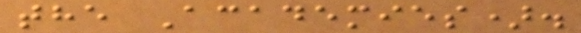the Academies).
